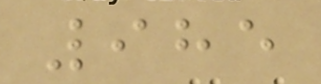985
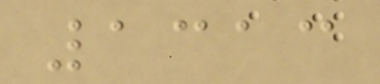1313
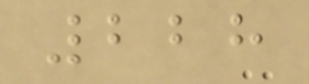228
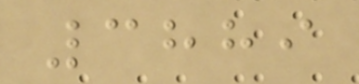3889
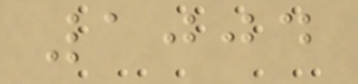1004
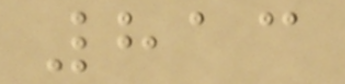813
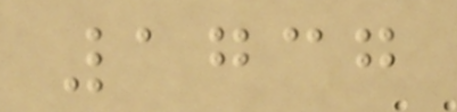1737
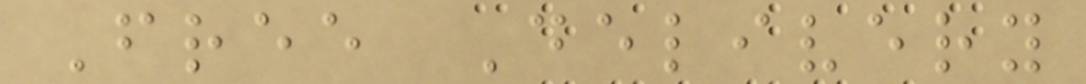Free Delivery
